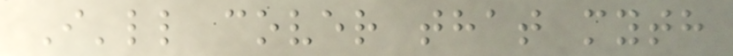I'll cover that myth
